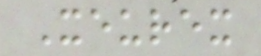Xeurex
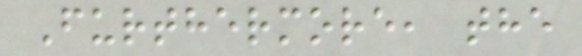Furthermore, the
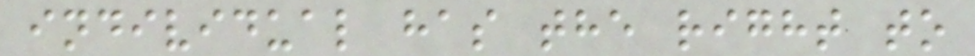individual has the right to
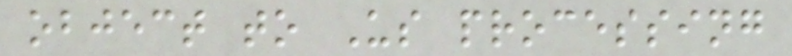object to Us processing
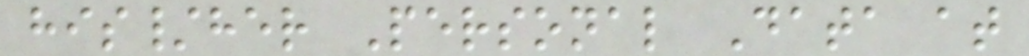his/her Personal Data at
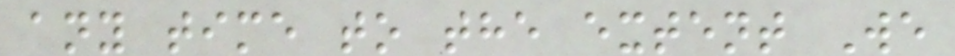any time to the extent We
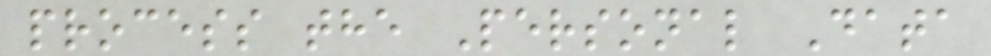process the Personal Data
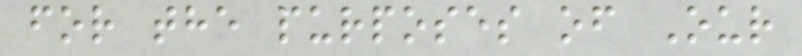for the purposes of Our
